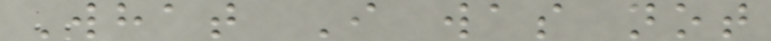What I was not
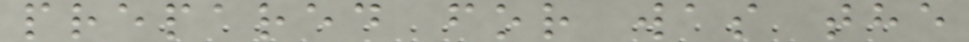prepared for was the
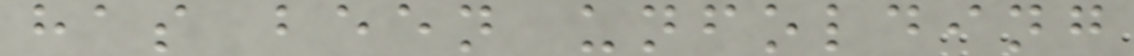has been unfolding
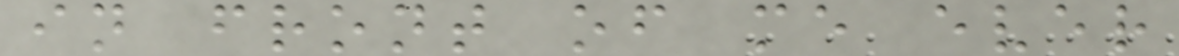in front of me ever
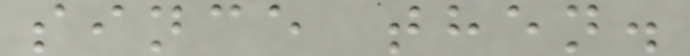since then.
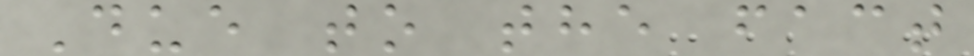Due to the fact
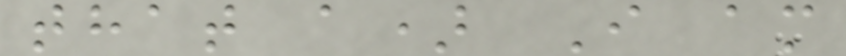that a) I am
